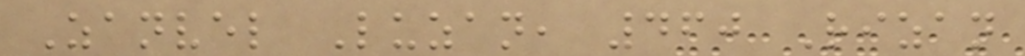Zanvel Luzan, 460 Rizan
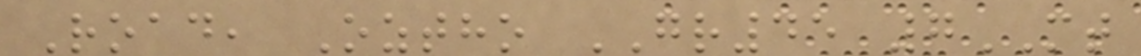Road, Oztho GR45 7MT
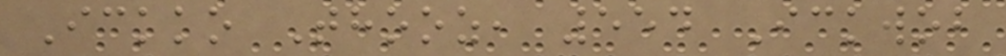Ickko Thooz, 554 Ickwob
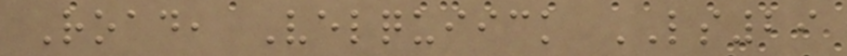Road, Velquiick LS29
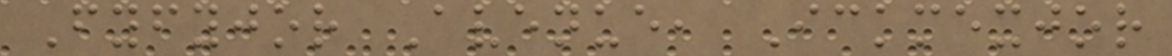Fyfyjor Avenue, Ickmexjor
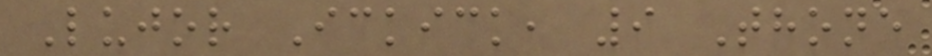Lujor Ickick, 9 Thone
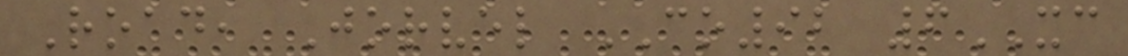Road, Jorvel CO92 6XC
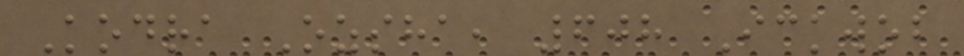Kodra Ozsha, 608 Ickwob
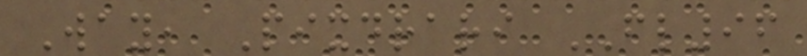Way, Pixdrari FL96
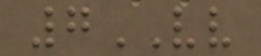7VV
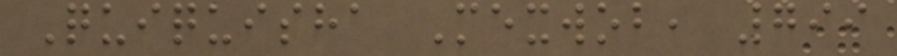Quiquisha Mexwob, 799
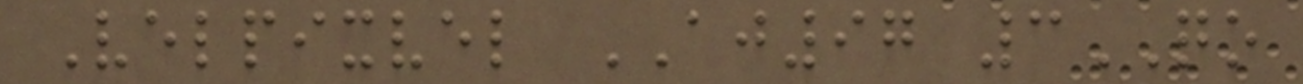Velpixvel AJ97 3QO
